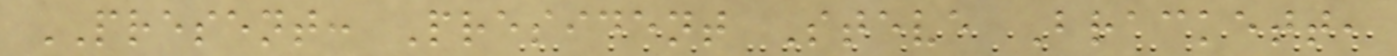PRESENT: President Steve Brackett,
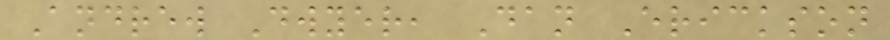Andrew Dwyer, Dan Erickson
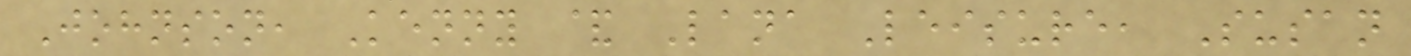Johnson, Kenny & Lana Leisure, Susan
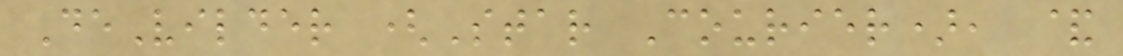DeVilder (Star Courier), &
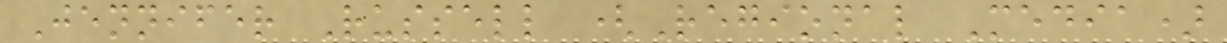Jennifer Russell (Regional Media)
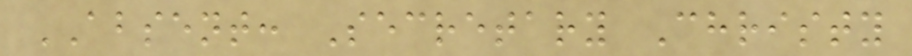ABSENT: Secretary Christy
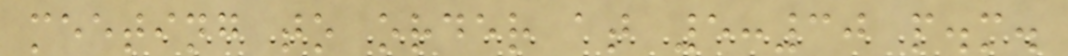meeting to order at 5:30 p.m.
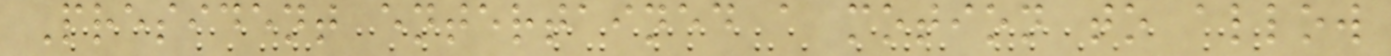President entertained a motion to allow
